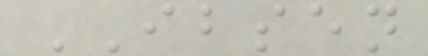IBSEN
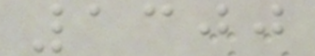1300
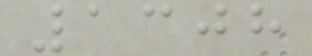1308
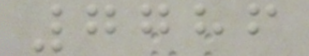7786
